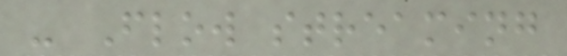- Flow streaming
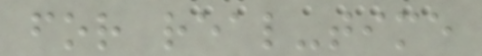for real-time
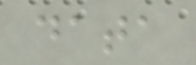data
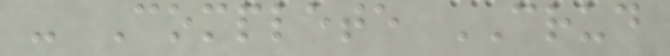- Complete CRUD
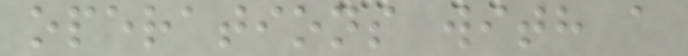operations with a
